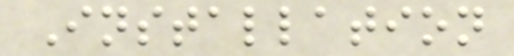Installation
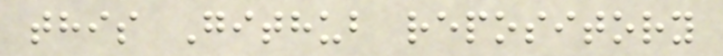this Github repository
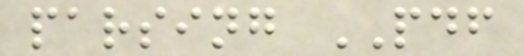parsing PDF
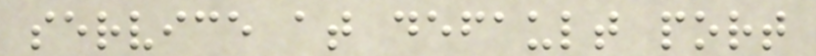service at default port
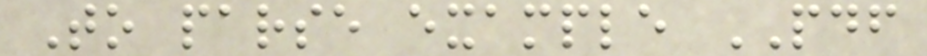To parse example PDF
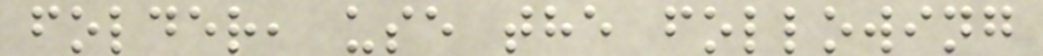folder, use the following
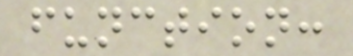function:
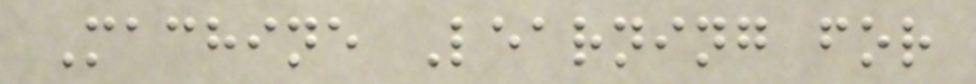Machine Learning for
